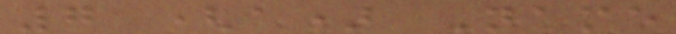7 (a) Name
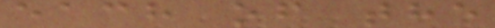each of the
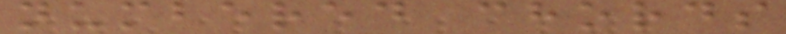numbered chords
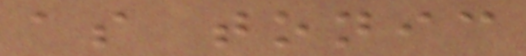as tonic
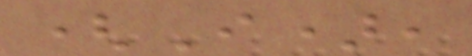(I),
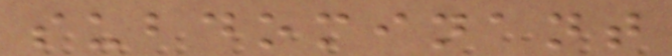subdominant
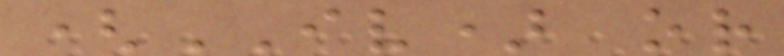(IV) or
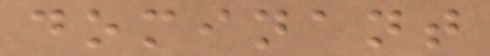dominant
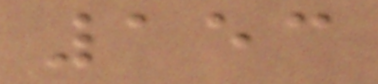153
